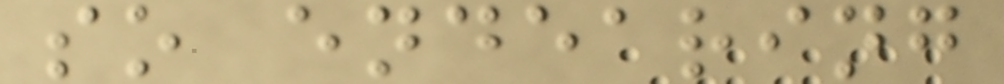so endearing
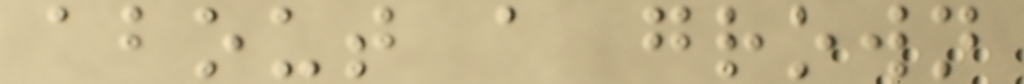about a grown
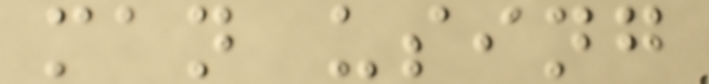man using
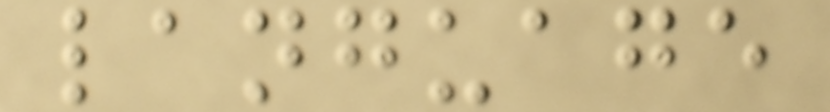language
